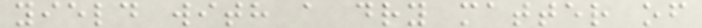yield with a dry matter of
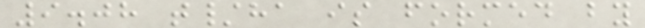9.08 t/ha is formed by
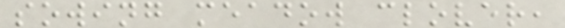sowing meadow clover,
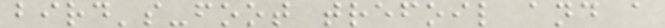bird's-foot trefoil and a
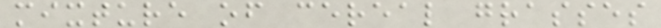mixture of cereal grasses
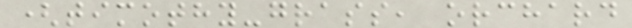(timothy-grass, orchard
